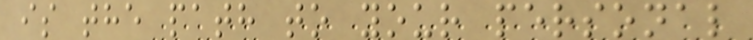is the path to your personal
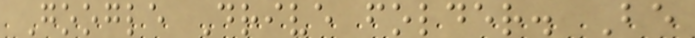Google Drive folder. Be
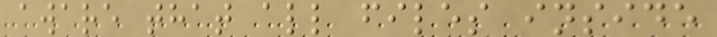aware that all files inside
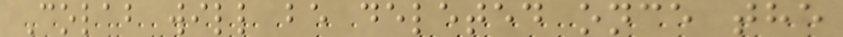Colab will be deleted once the
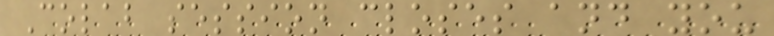Colab session closes and you
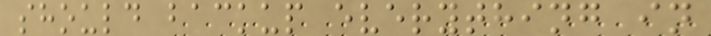should backup everything in
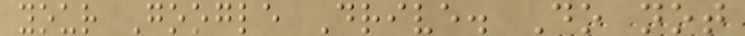your Google Drive. Do not
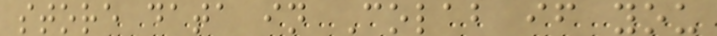store data in Colab if you
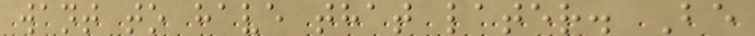want to have that later. Be
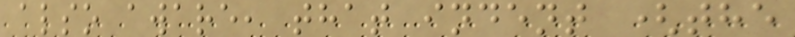also aware, that indent (the
